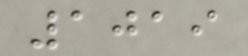1019
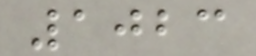1023
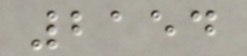2154
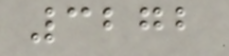3272
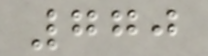770
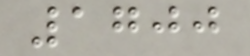1700
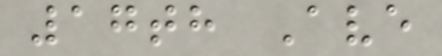17th Ave
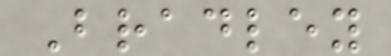Bradley
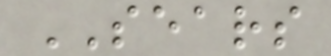SEARS
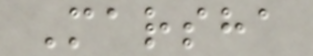Marsha
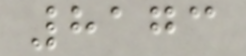8173
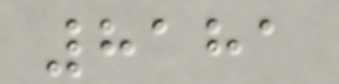8181
